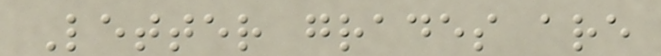Letter grades are
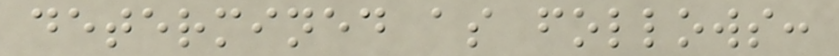determined as follows:
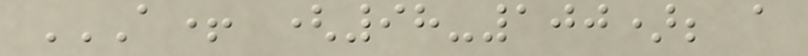A+ (98-100); A
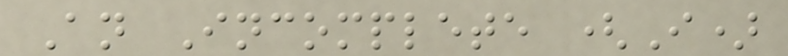An Incomplete (I)
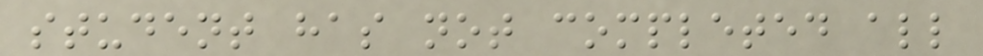student has not completed all
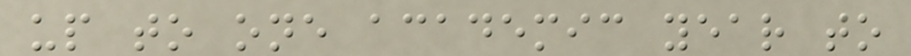up to one academic year to
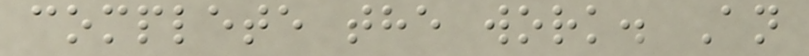complete the work. An
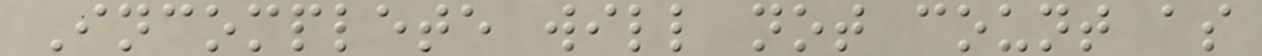Incomplete will not count as
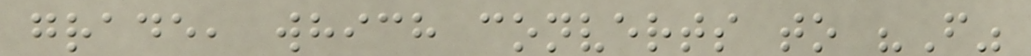grade, which converts to "F"
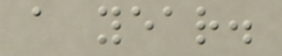a year.
